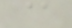@
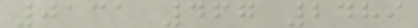0131 467 2489
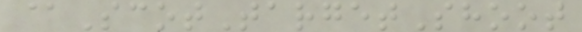@ScotTargetShoot
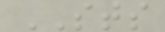STS
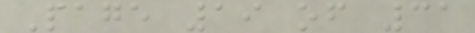Page 19 of 31
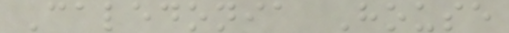Caledonia House
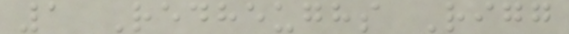1 Redheughs Rigg
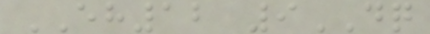EH12 9DQ
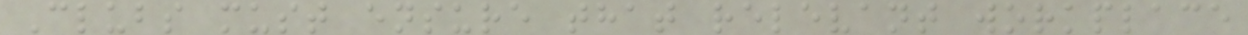Clubs must ensure that relevant workplace
